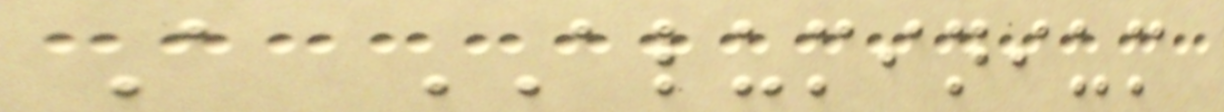A ALUMINIUM
